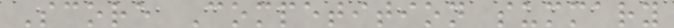Score Competition summary
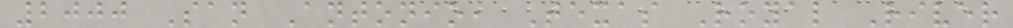2000 San Antonio, Texas Royal River
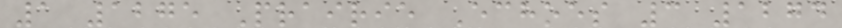1 1275 Prairie Echoes 3 1274
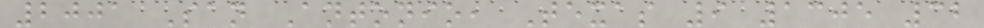2001 San Antonio, Texas 9 1305 32
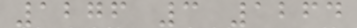1276 3 1264
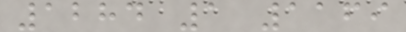1284 1 1169
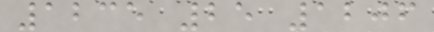1235 25 1206
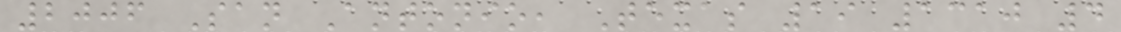2006 San Antonio, Texas 19 1310 4
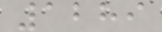1289
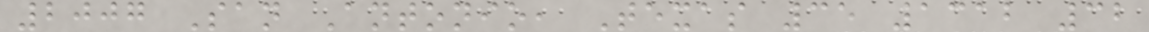2007 San Antonio, Texas 35 1312 32
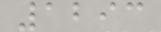1293
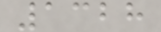1328
